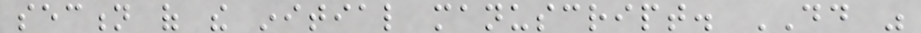section of the initial manuscript. DD was
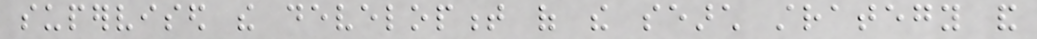supervised the development of the search strategy and
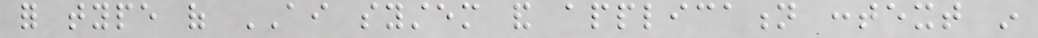for type of AI system and application context in
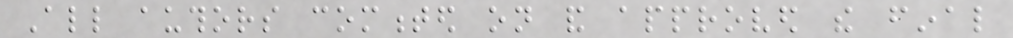All authors commented on and approved the final
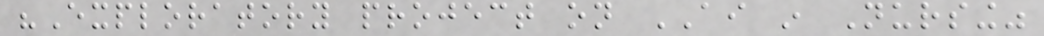"Exploratory project on AI in Nursing"
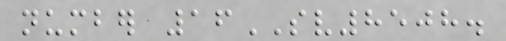number 16SV8508.
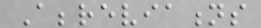Abbreviations
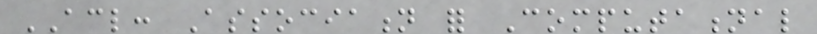ACL: Association for Computational
